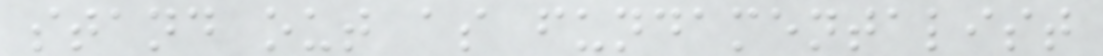stand out as fundamentalist
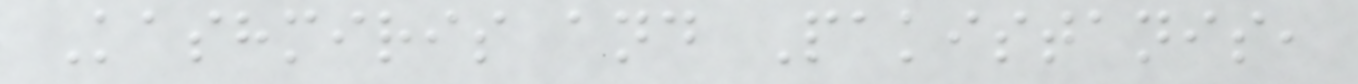Kashmiris and Pakistanis,
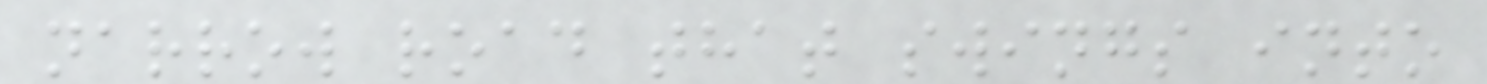narrow road that swings into
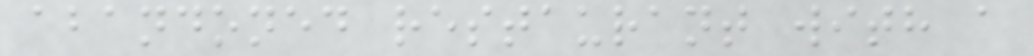abandoned restaurant with a
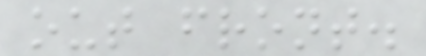out front.
